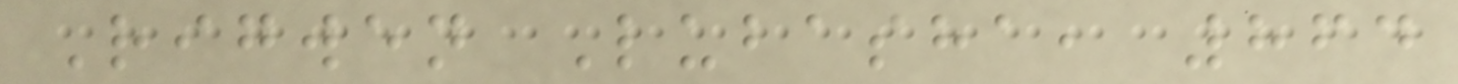Rigwen Lubasha, 864
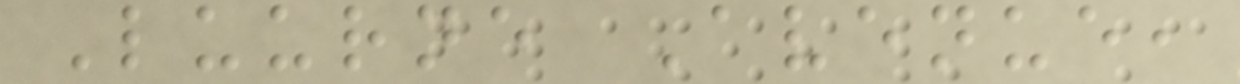Luurne Avenue,
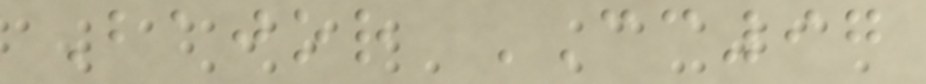Bajor CC97
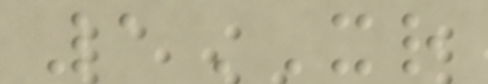1XR
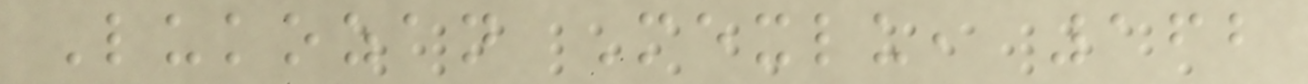Lukozan Mexlu, 162
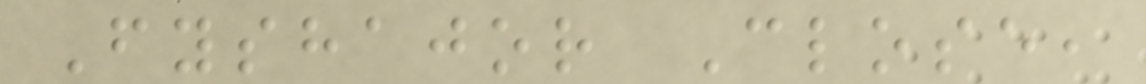Fyshajor Close,
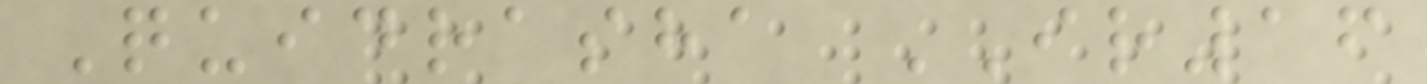Quidrasha IR16
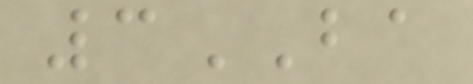3BA
